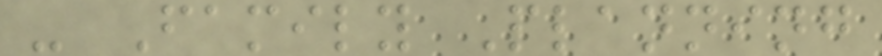- Family Planning
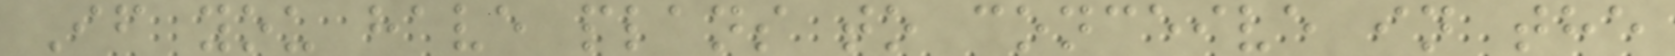If you have plans to conceive in the
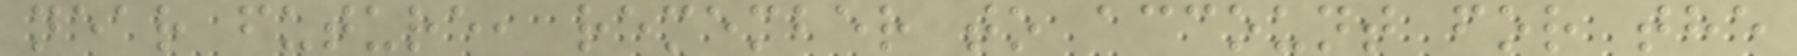near future, remember to account for the
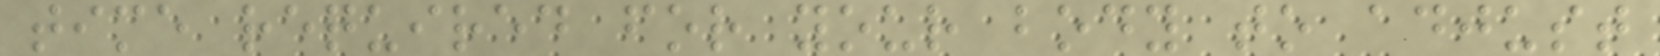time required for your body to adjust
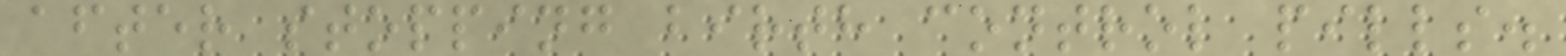after stopping birth control pills.
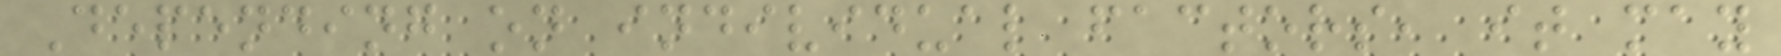Depending on individual factors, it may
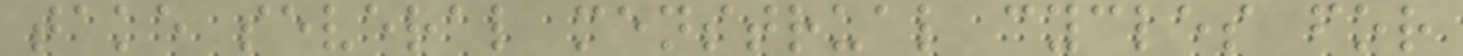take several menstrual cycles for
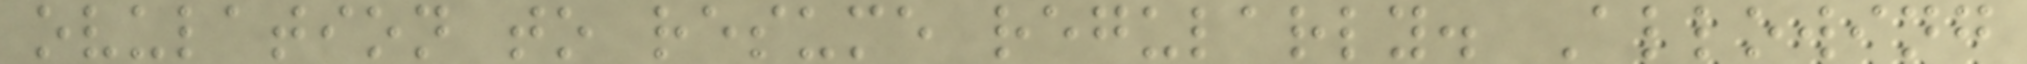ovulation to resume regularly. Allowing
